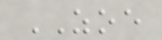ZOE
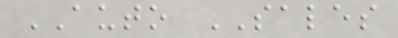AUTO SALES
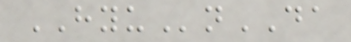HYUnDA
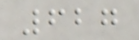627
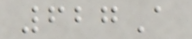627A
